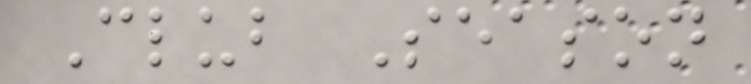Club Season
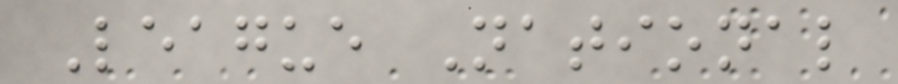League National
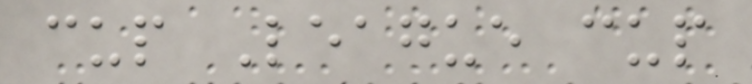cup League cup
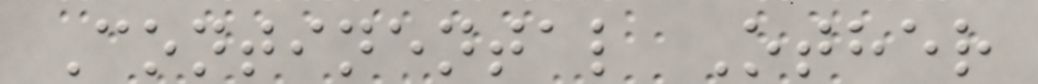Continental Other
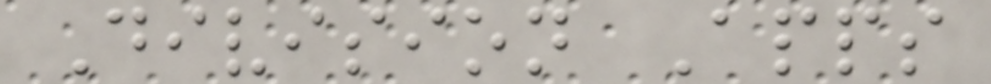Division Apps
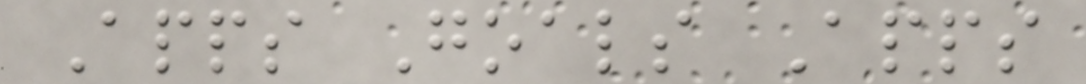Apps Goals Apps
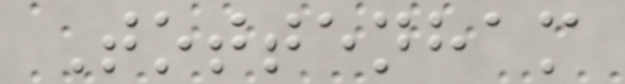Tottenham
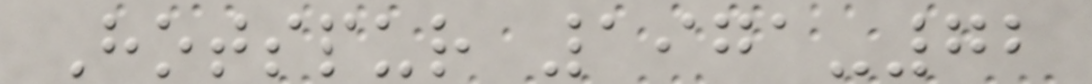Hotspur 1971-72
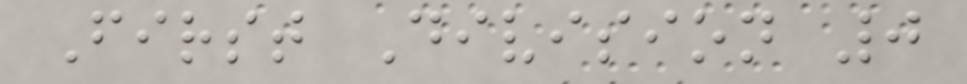First Division 0
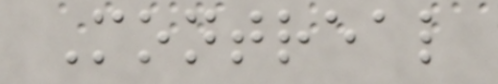Montreal
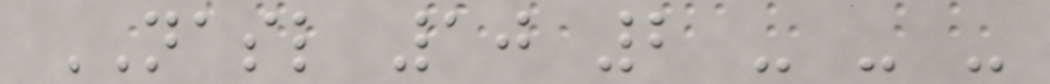NASL 10 2 - - -
